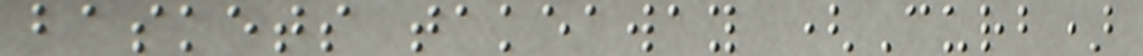baskets takeaway (Curb)
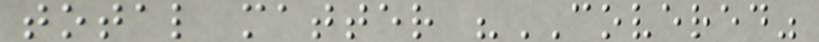total matter "COVERED"
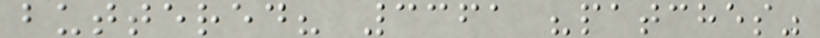buttered? 3361 "patches"
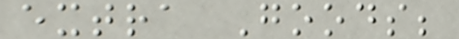extra Goods;
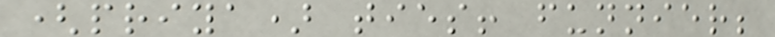(priya) ties! funnier;
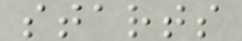starts
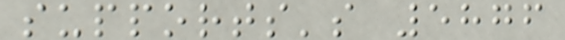supports's 5876
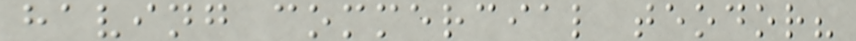having commercial teodor?
